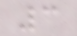3
